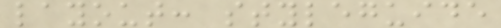layout: styleguide
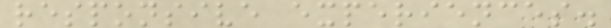responsive experiences.
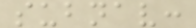subnav:
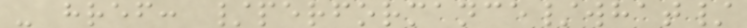- href: /performance/what/
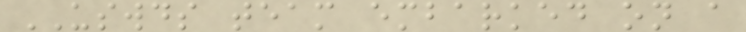USWDS team embarked on a
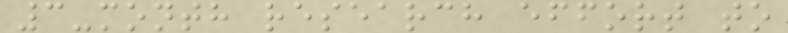3-month research effort to
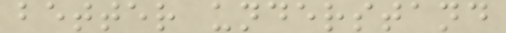better understand
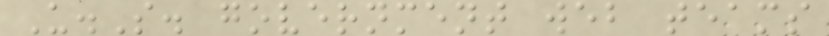U.S. government web teams
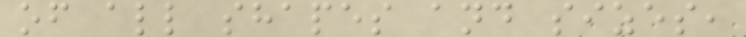of all shapes and sizes,
